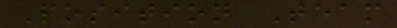Position Team
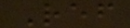Ref
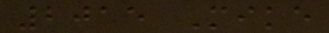2015 Mike
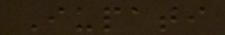Iupati
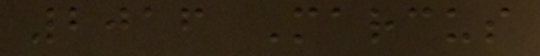2016 Marcus
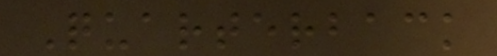Quarterback
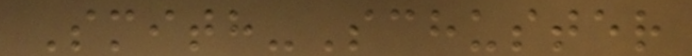Smith-Schuster
